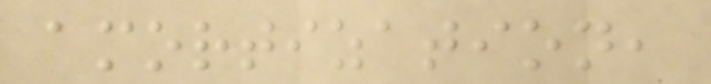amortization,
